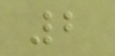2
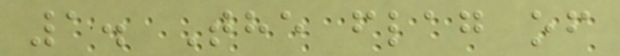1. The flag of
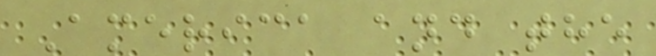America and the
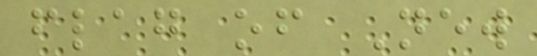flag of New
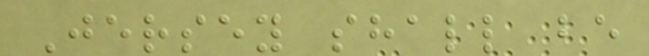Jersey shall be
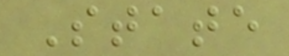State
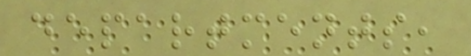departments,
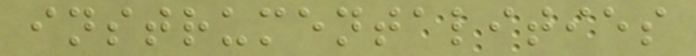instrumentalities
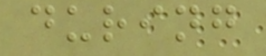during
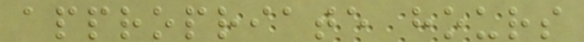appropriate hours
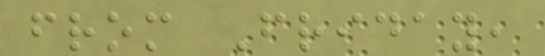from Friday,
